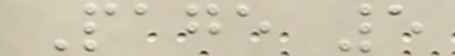Page 5
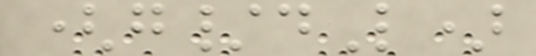(g/dL)
